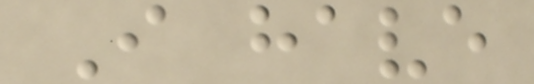I have
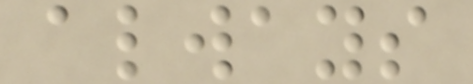always
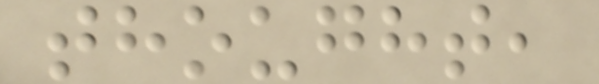thought,
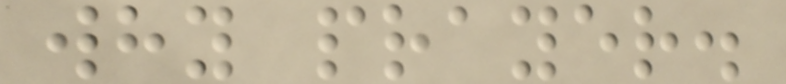why prayer.
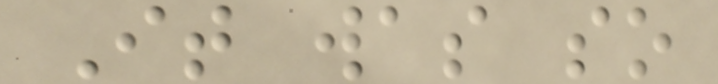It was so
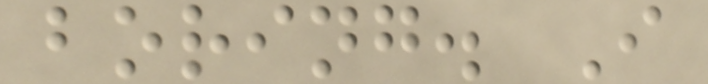boring. I
